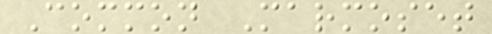Common Marmoset
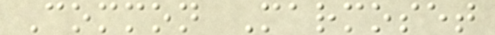Common Marmoset
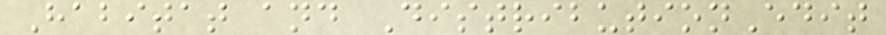Habitat and DistributionEdit
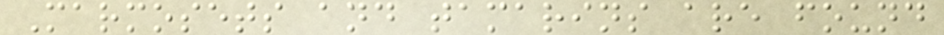Marmosets and tamarins are found
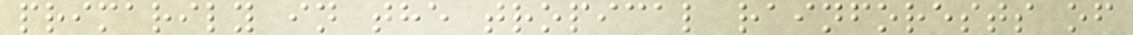primarily in the tropical rainforests of
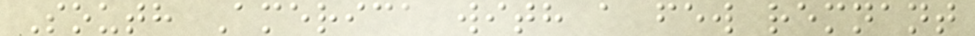South America with a few remnant
